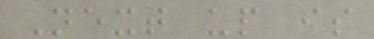Next up is
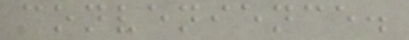convenience.
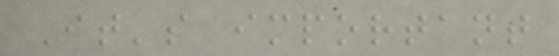It's important
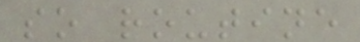so routine
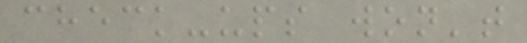check-ups won't
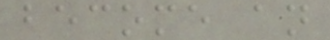become an
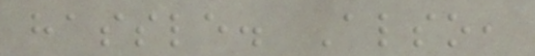hassle. Also,
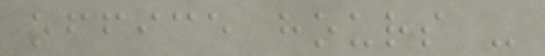office hours -
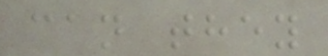can they
